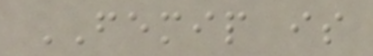FEMIP is
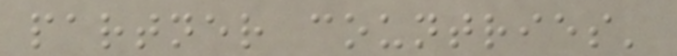partner countries'
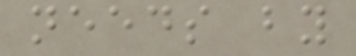needs by
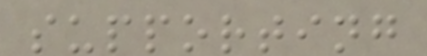supporting
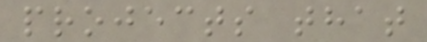projects that
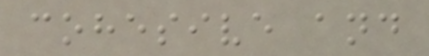cohesive and
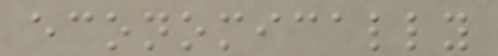economically
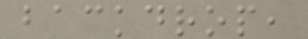backdrop,
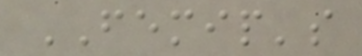FEMIP's
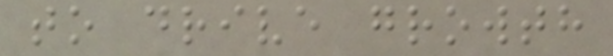to drive growth
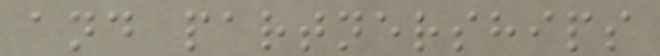and partnerships
